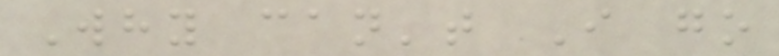Why can't I go
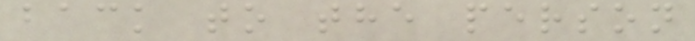back to the person
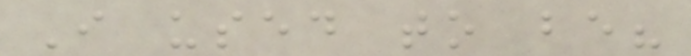I used to be?
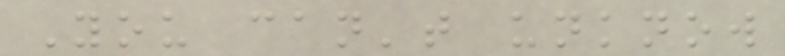You can't unknow
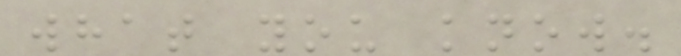what you know.
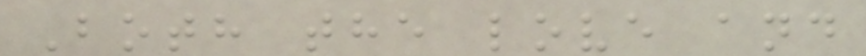Both the love and
